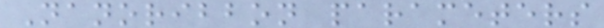Nanoribbon parameters
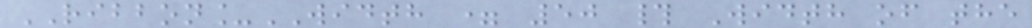RIBBON_WIDTH = 50 # Width of the
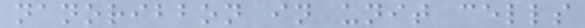nanoribbon in unit cells
